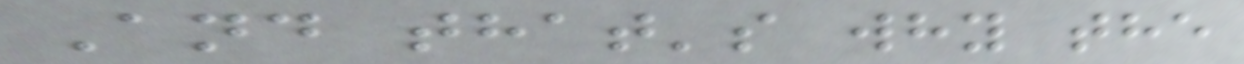And that's why the
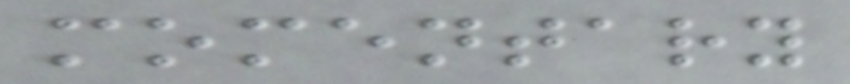momentary
